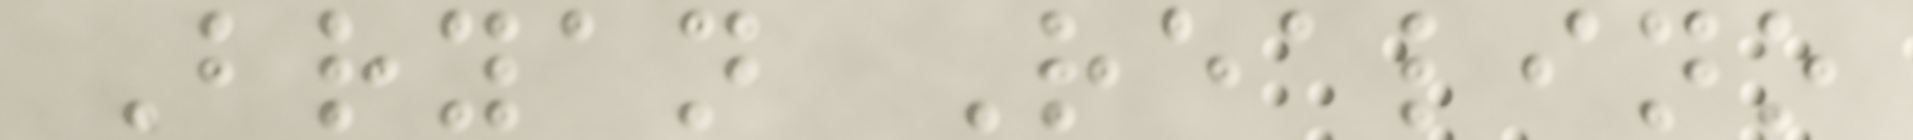Bryan Realino
